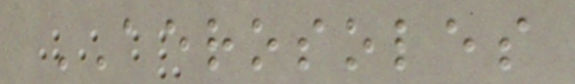AEROSOLES
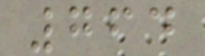764
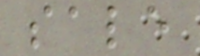sale
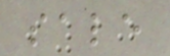sale
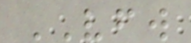VFW
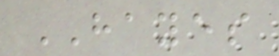HAYES
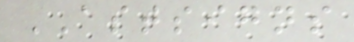ASTSIGNS
